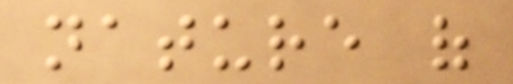nature of
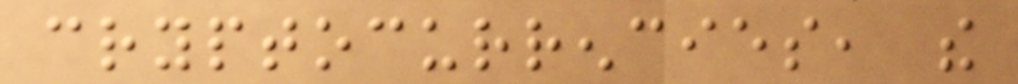cryptocurrencies, the
